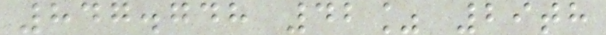847.748 42% 29th
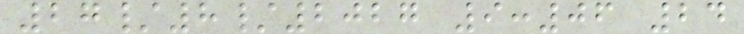27/8/2027 9:06 24
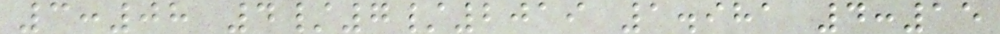3:08 4/7/2019 1.981 4:15
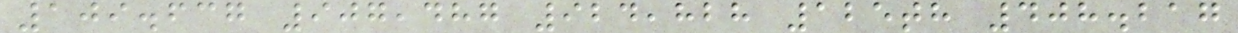109.637 907,487 924,828 125th 408.217
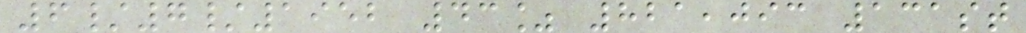6/7/1952 43% 821,093 131st
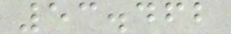53.462
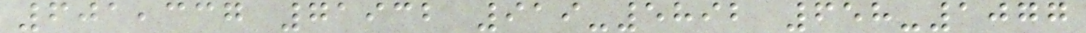601,337 71932 919-5892 658-1077
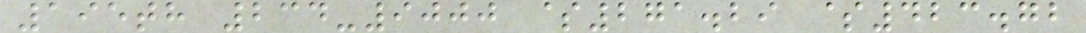195th 234-9000 $271.29 $423.72
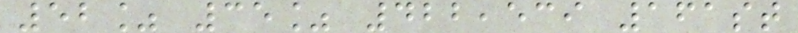52% 35% 422,539 161st
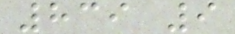839 9
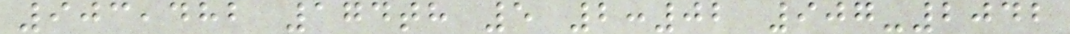903,482 174th 5 2:02 907-2042
